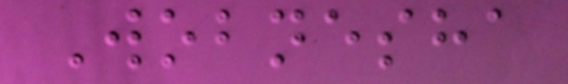Wobnesha
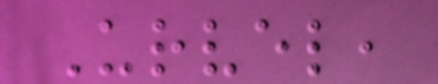Urvel,
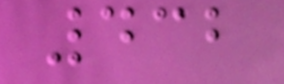432
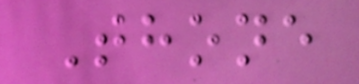Thone
